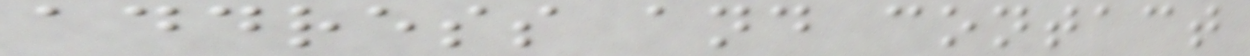address and contact
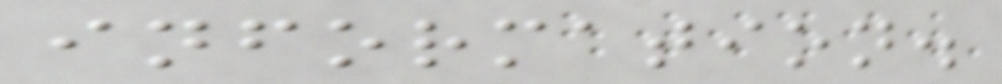information.
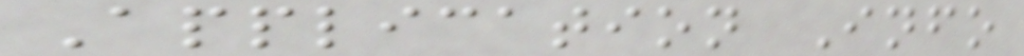Application Info
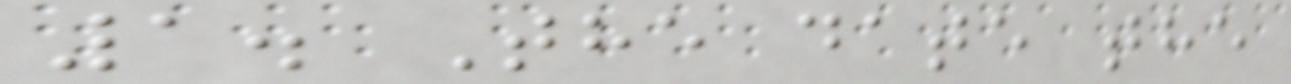1. The date the
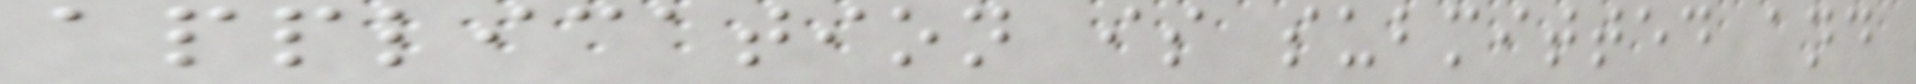application is submitted and
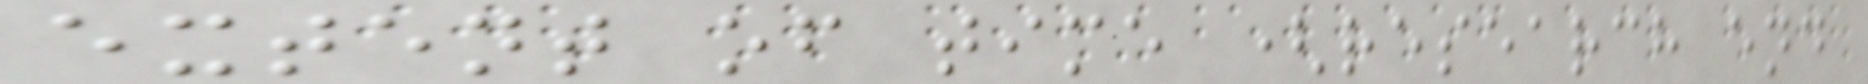extent of time (research end
